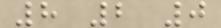8 2 0
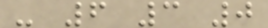- 6 3 0
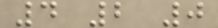4 2 0
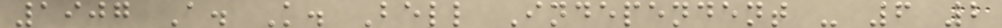1907 A. K. Bell Independent - 6 2
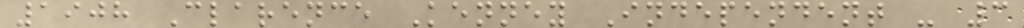1908 Clarence Kenney Independent - 3
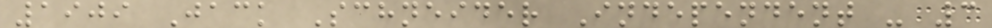1909 Jack Schneider Independent - 3
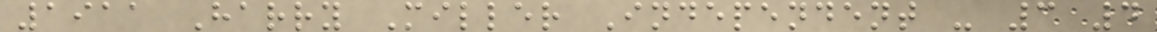1911 Harry Miller Independent - 3 4
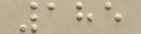185
